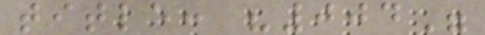title: "004"
